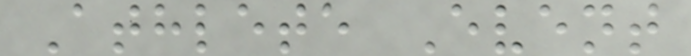Athlete Event
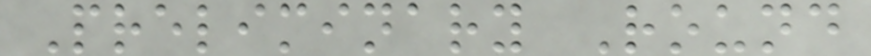Preliminary Round
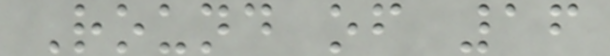Round of 16
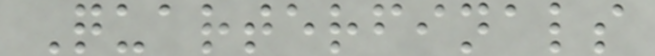Quarterfinals
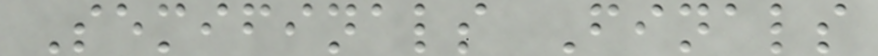Semifinals Finals
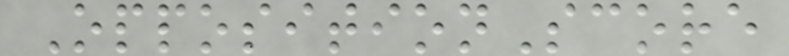OppositionScore
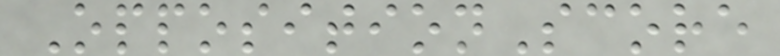OppositionScore
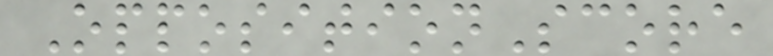OppositionScore
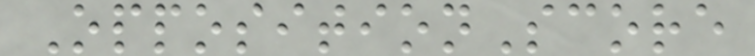OppositionScore
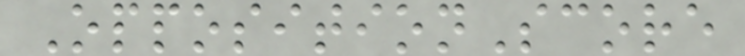OppositionScore
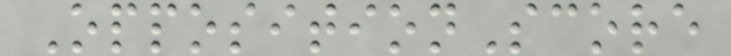OppositionScore
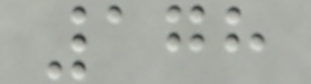178
